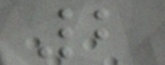2
